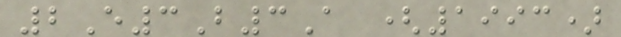2E3B3A (1993)
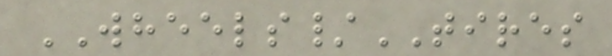WHEELS/TIRES
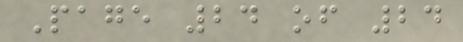Page 24 of 24
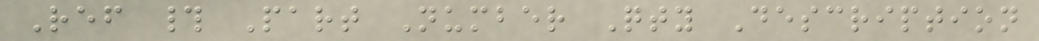Ref # Part Number Qty Description
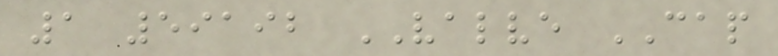1 59192 VALVE CAP
